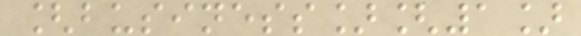[business][1]
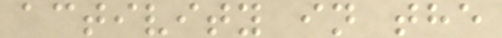activity in the
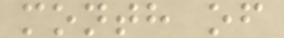month of
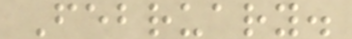February.
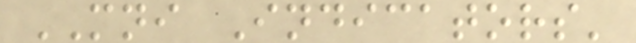MNI Indicators'
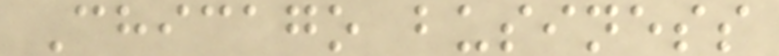Chicago business
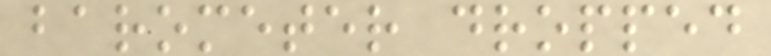barometer dropped
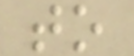to
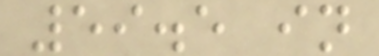59.5 in
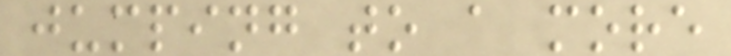jumping to a more
